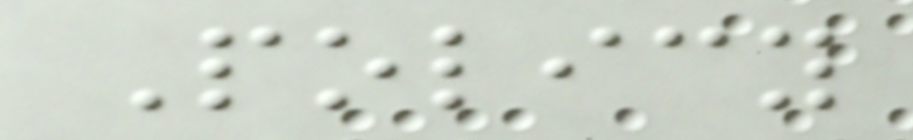Policy
